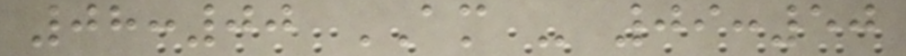08:00 AM - 09:50
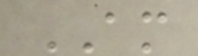AM
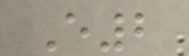E2
